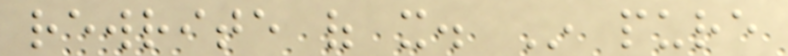rewrite of it. In pure
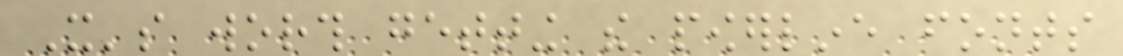It's worth getting the powerline fonts
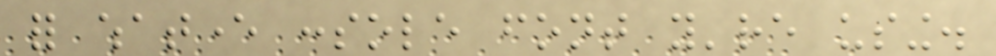for whatever console font you're using.
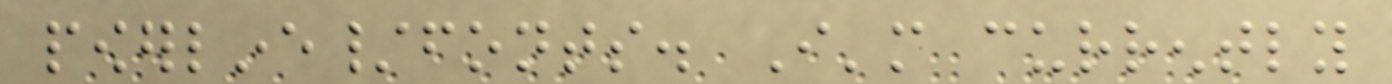powerline/fonts. I'm currently
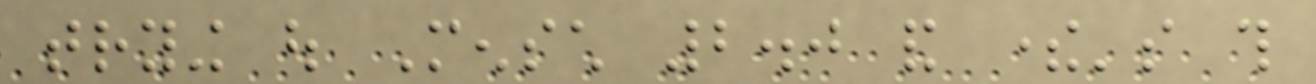trying out Mensch 2.0 and there's this
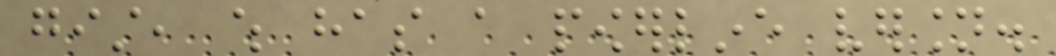gist, which has a powerline version.
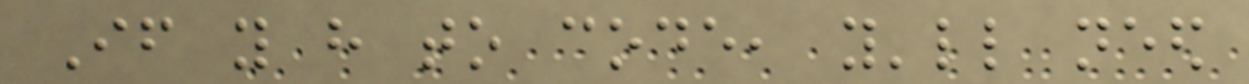If you have to code, you'll need
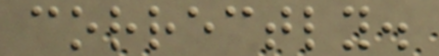correctly.
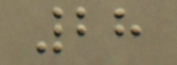28
